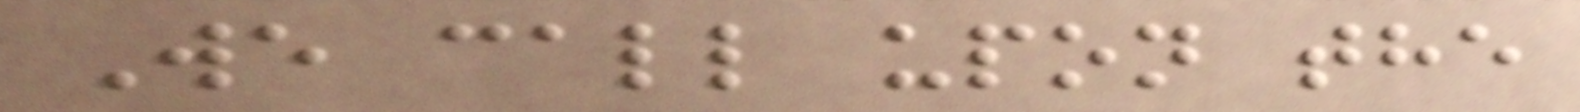We call upon the
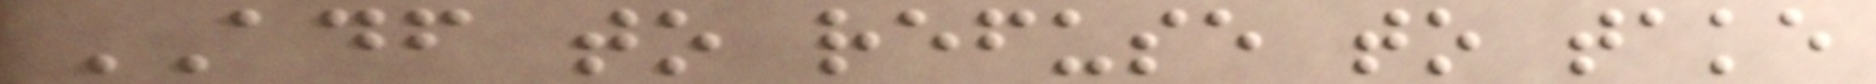ADF to refuse to take
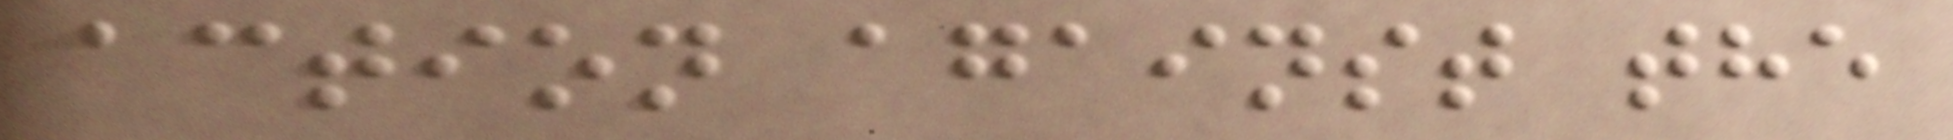action against the
